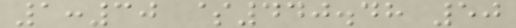1:30 $440.48 50
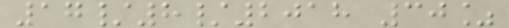17/8/2018 30%
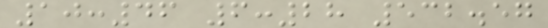10:46 6:28 532.57
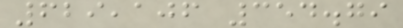629,106 354.79
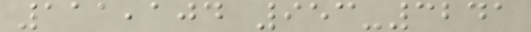111,104 953-3241
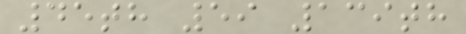45th 59 139th
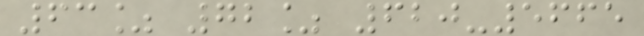63% 72% 620-5665
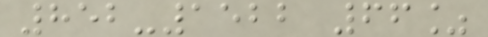852-1522 66%
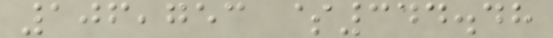106,753 $344.48
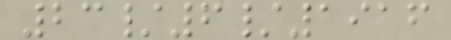23/6/1916
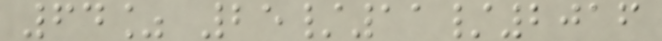64% 25/11/2016
